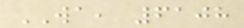WA, 6108
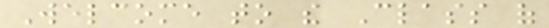Welcome to the Class of
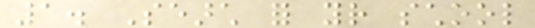1. Search for your school
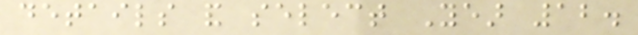details and select Year 12.
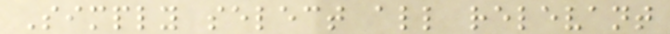Simply select all relevant
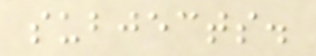subjects.
